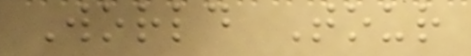World Tour
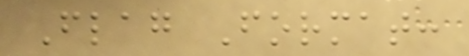Flag Format:
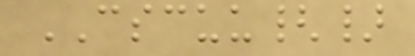CSCUU{}
